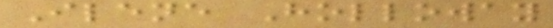Ilene Holloway
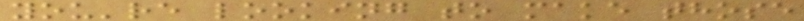you're looking to make those
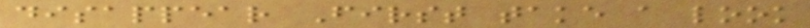disappear First take a look
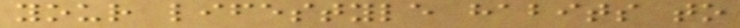your lifestyle habits to
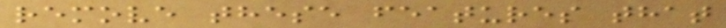remove these features that
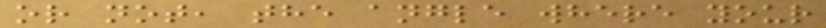or not, the angle where your
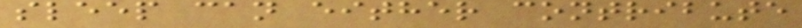sleep can either contribute
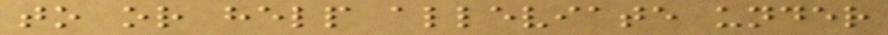to or help alleviate under
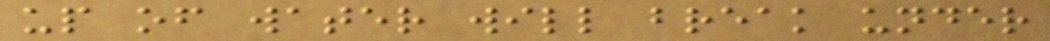up of water will break under
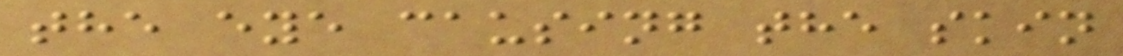the eye causing the skin
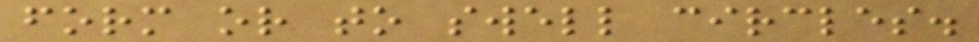form or to swell circles.
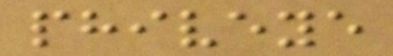phiveye
